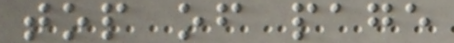top of page
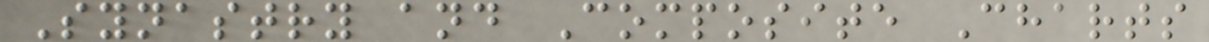Synastry and Composite Charts
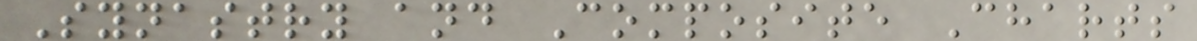Synastry and Composite Charts
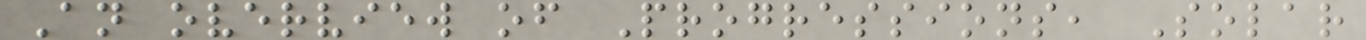An overview of Progressions, Solar
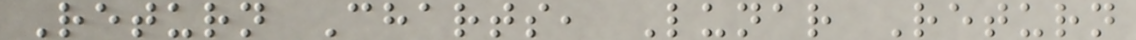Return Charts, Lunar Return
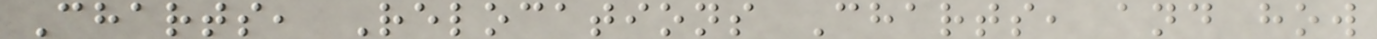Charts, Relocations Charts, and how
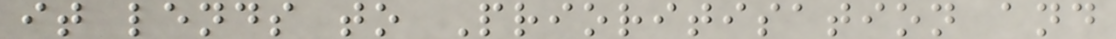it lends to Prioritisation and
